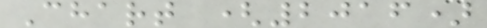Chart (2016)
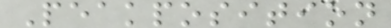Peakposition
